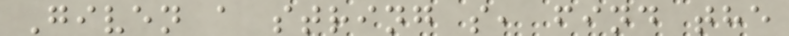Given a string s, find the
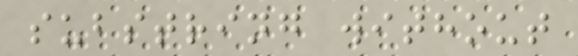substring without
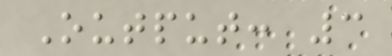Output: 3
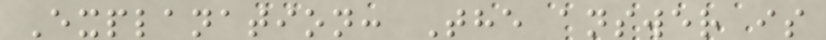Explanation: The answer is
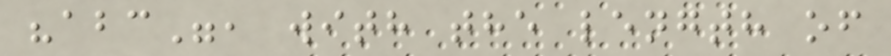"abc", with the length of
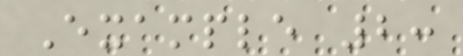Example 2:
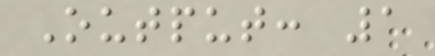Output: 1
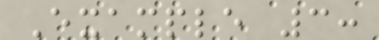Example 3:
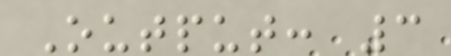Output: 3
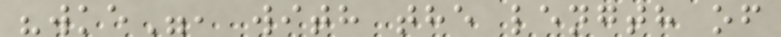"wke", with the length of
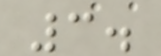3.
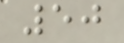50
